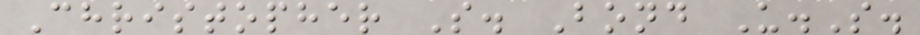Christopher S. Bond U.S.
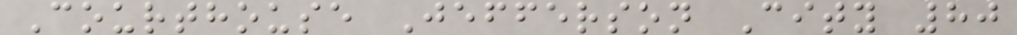Courthouse Jefferson City 80
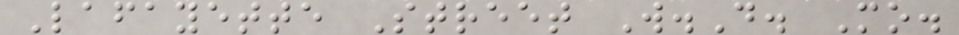Lafayette Street W.D. Mo.
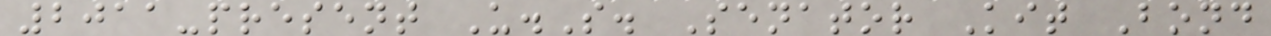2011-present U.S. Senator Kit Bond
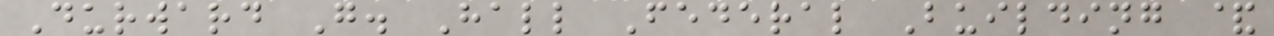Durward G. Hall Federal Building &
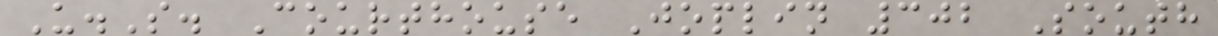U.S. Courthouse Joplin 302 South
